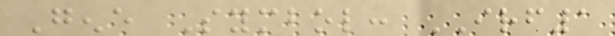Gene Symbol: IRF1
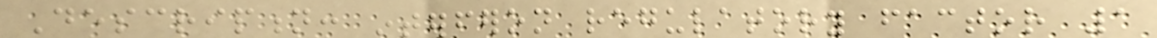Description: interferon regulatory factor 1
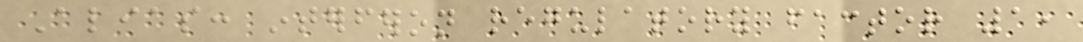Alias: interferon regulatory factor 1,
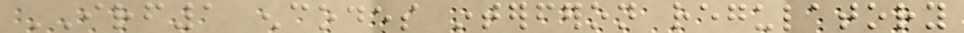IRF1 encodes interferon regulatory
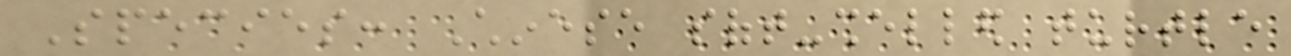Species: Chinese soft-shelled turtle
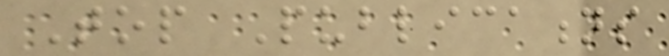Top Publications
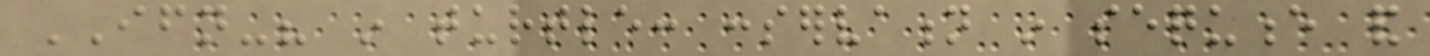IFN-? in turtle: conservation in sequence and
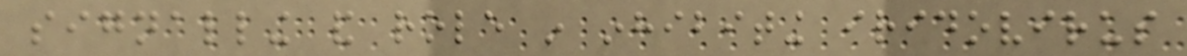signalling and role in inhibiting iridovirus
